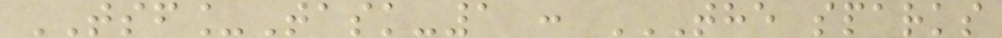TSF_Task-1 : THE SPARKS
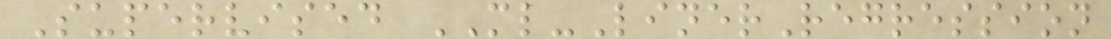Supervised ML-LinerRegression
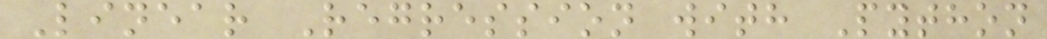Linear Regression with Python
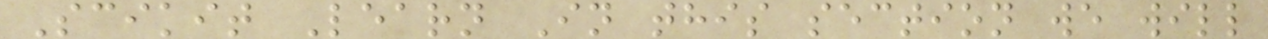Scikit Learn In this section we will
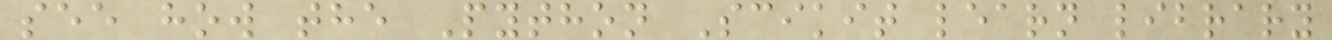see how the Python Scikit learn library
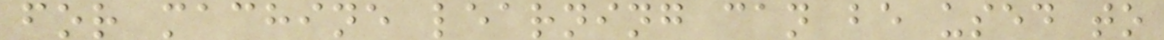for machine learning can be used to
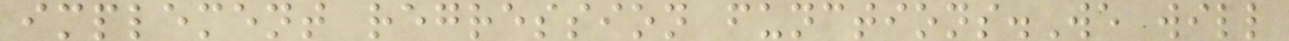implement regression functions.We will
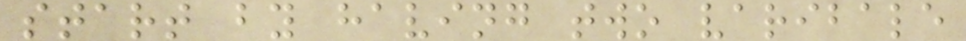start by having two varibale
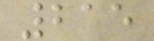215
